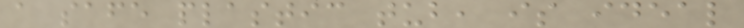a safe plastic tub, is ideal
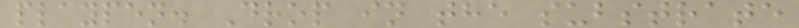playpen. Drop in the substrate
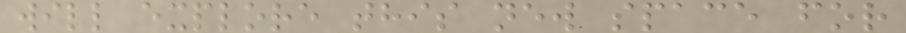will explore this new space for
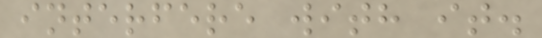interfere with it.
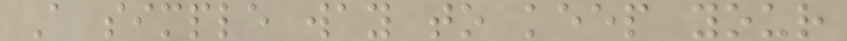A simple way to keep your
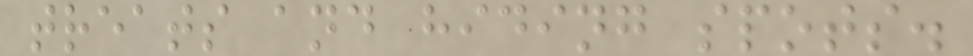treats and hiding spots.
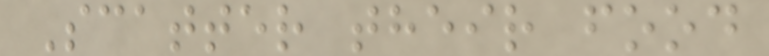Scatter their food
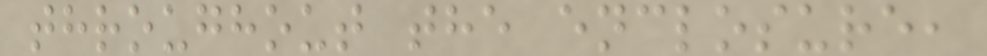throughout the enclosure,
